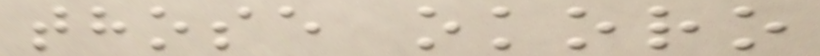those okoro
